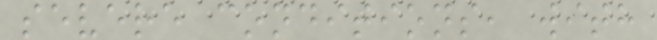severe conditions, with
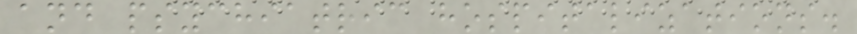and psychiatric hospitalizations.
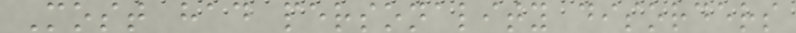Most had personality disorders
